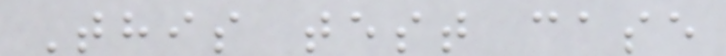This test case
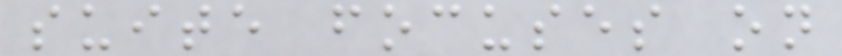suite focuses on
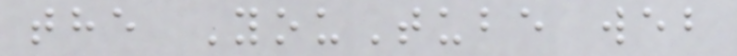the YouTube web
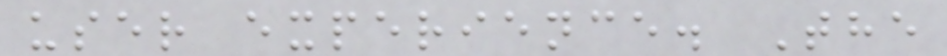user experience. The
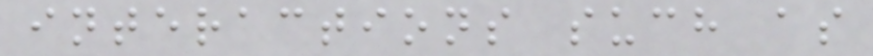interactions such as
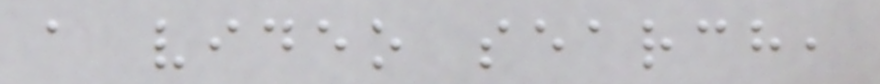a video search,
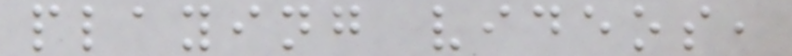playing videos,
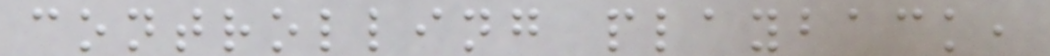controlling playback,
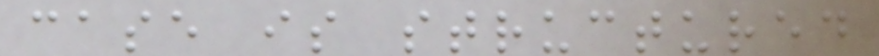case is structured
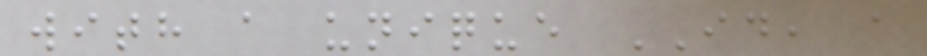with a unique ID, a
